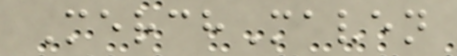MerchMaven
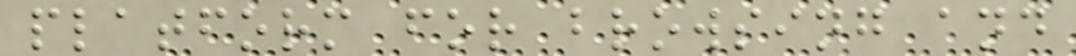platform for browsing and
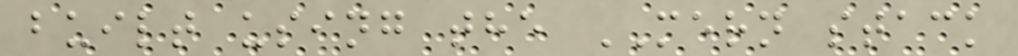built using the MERN stack
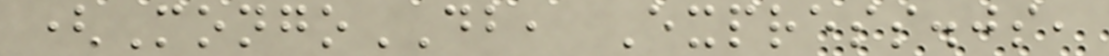(MongoDB, Express.js,
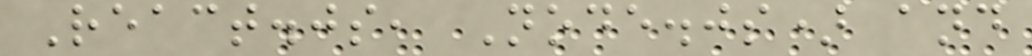React.js, Node.js) and
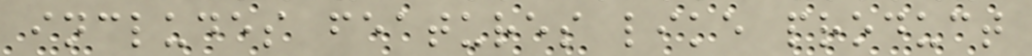includes features like product
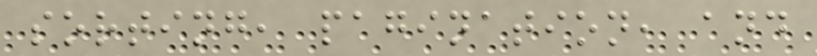sorting, pagination, and
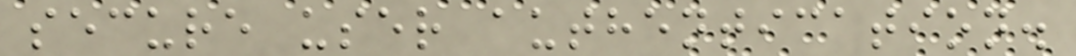secure user authentication.
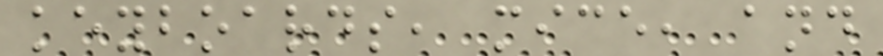keyboards, mice, and
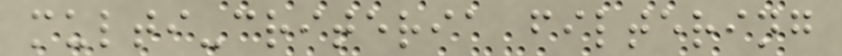multi-criteria filtering
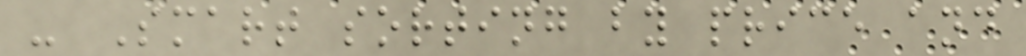- Smart sorting by price and
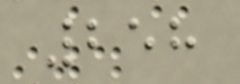258
